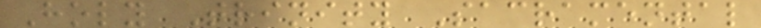Holy Trinity Sacramental
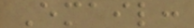Email:
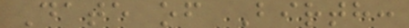Date of Birth:
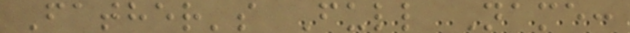Father's Full Name:
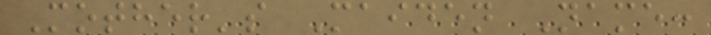Mother's Maiden Name:
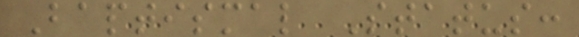Baptismal Status:
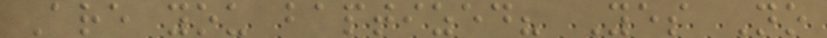Are you baptized? Yes No
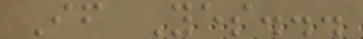If Yes...
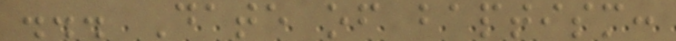... Date of baptism:
